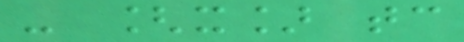- [x] tc
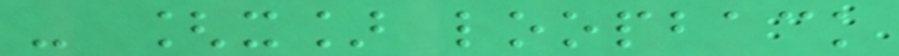- [x] loopback
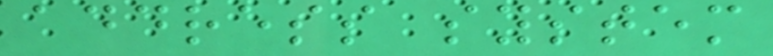address system
